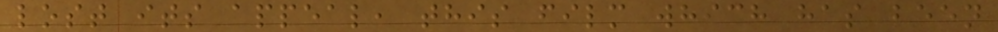lost its appeal, this film which has been
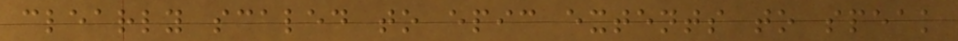clearly scaled to epic extents to speak
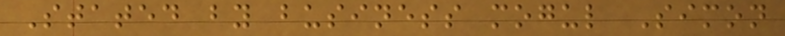Stated by business mogul Simon
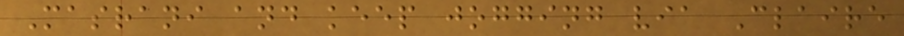Masrani and keep jogging via Claire
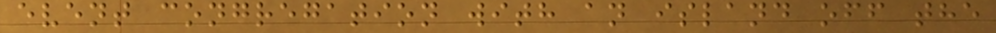event congregation with an island off the
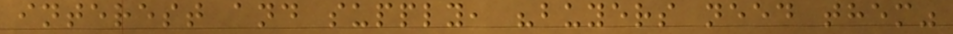interest and supply, "buyers need them"
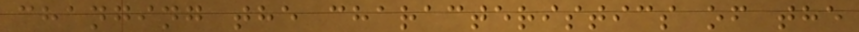changing the characteristics of the
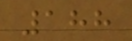188
